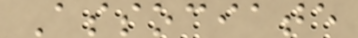Associate
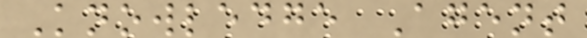Knowledge Agent
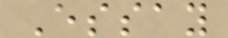Essay
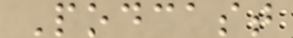Podcast
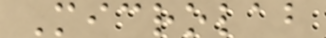Microlab
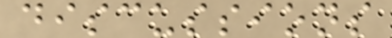discussions
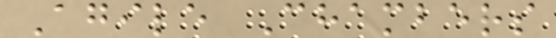Agile Chambers
